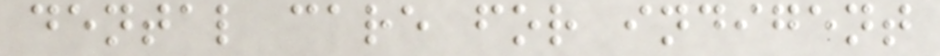dental care for indigent
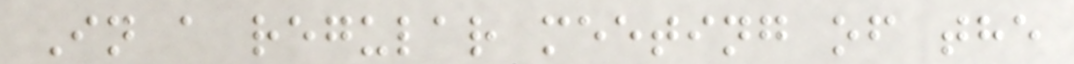In a regular meeting of the
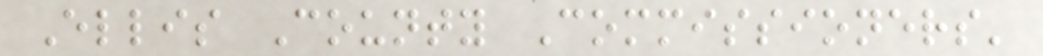Ellis County Commissioners'
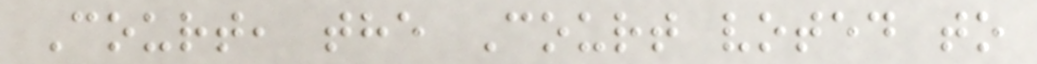Court, the Court voted to
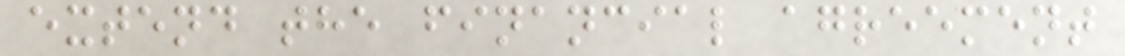extend the financial agreement
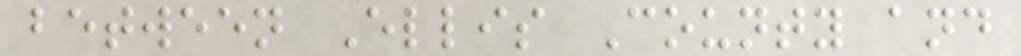between Ellis County and
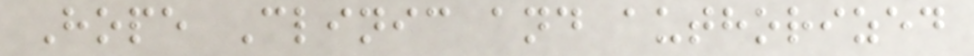Hope Clinic and authorized
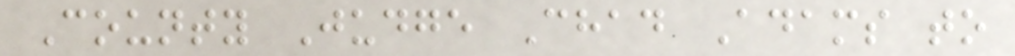County Judge Chad Adams to
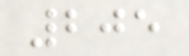205
